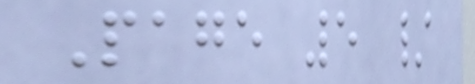Page 5 /
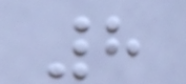8
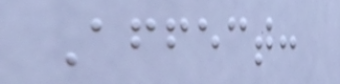Affect:
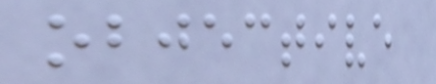objective
